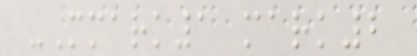-Mmark1 mark2
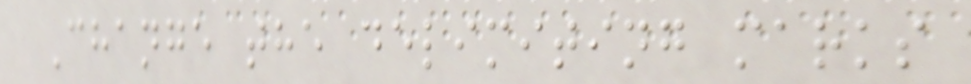Change the delimiting marks
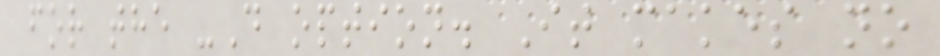for the -D option. It makes no
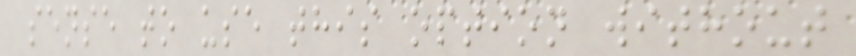sense to use this option without
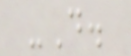-D.
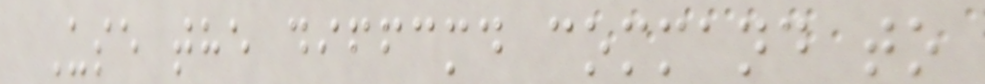Use the diffcmd command to
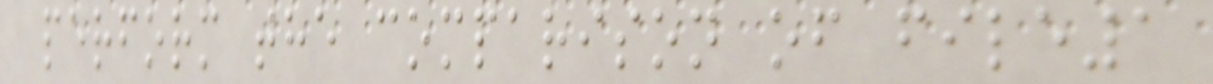perform the comparison of file1
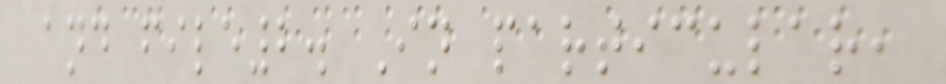and file2. In particular,
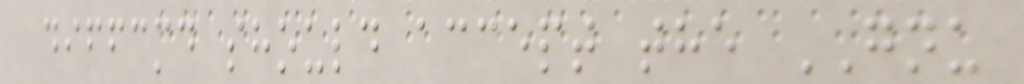diffcmd should accept the GNU
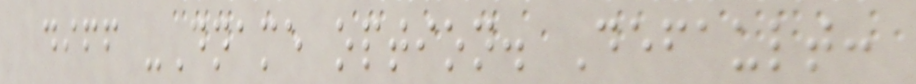diff -Dname option. Default:
